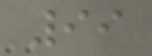99
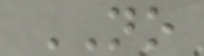NO
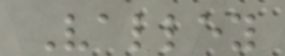Valley
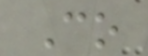Co
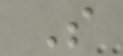S
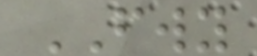FWY
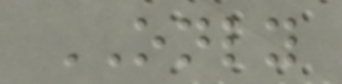ONLY
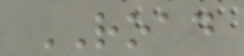ROAD
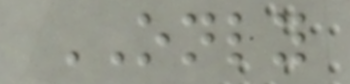ONLY
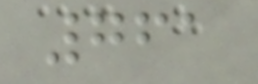761
